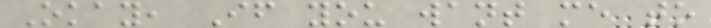Okay, If you want me to
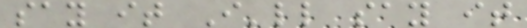say it I'll say it
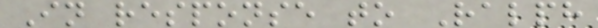In response to Ralph
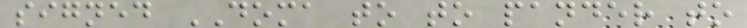signed DOMA to to pander to
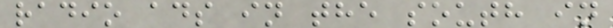radio ads in the south in
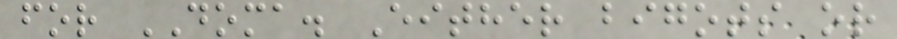for DOMA. Either bigots or
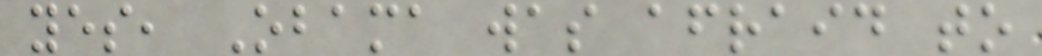yes, Obama was afraid to
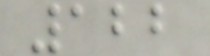122
